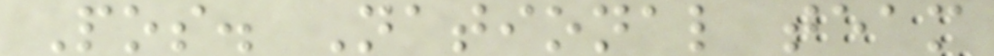Pos. National team
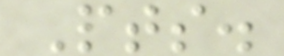Pts.
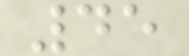45
